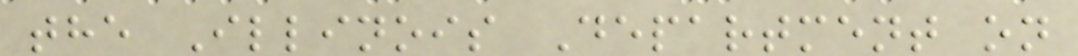the Illinois Department on
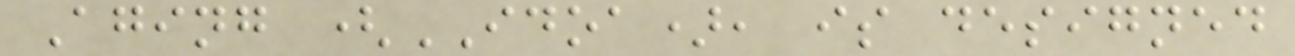Aging (IDOA), is designed
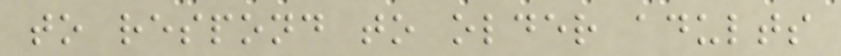to respond to older adults
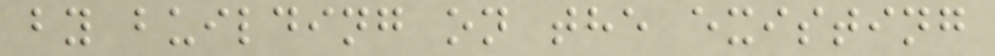by building on the existing
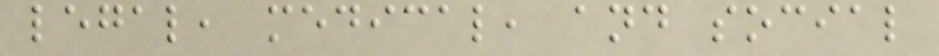legal, medical, and social
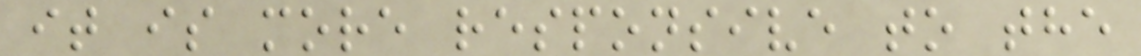it is more responsive to the
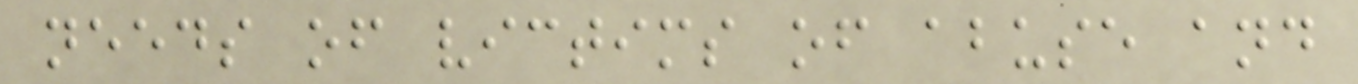needs of victims of abuse and
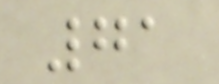71
